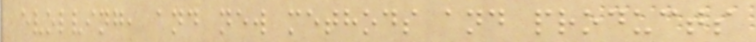evolving, and new methods and products
